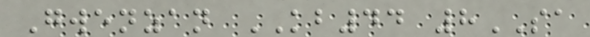Gwenzan KB44 8SA
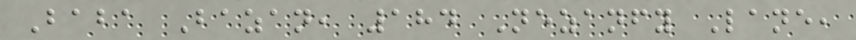Baba Bazan, 184 Nezanfy Lane,
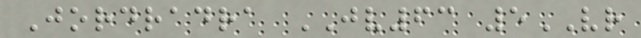Jordradra JV63 5VR
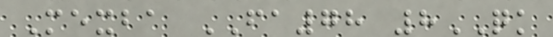Mexba FA78 8QK
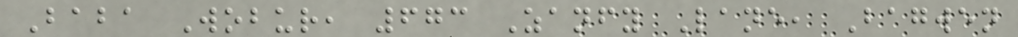Baba Wobur, 673 Zanfy Lane, Bagwen
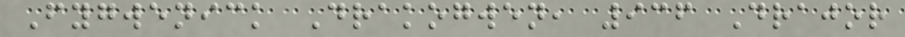Fygwenick Drakogwen, 936 Drajor
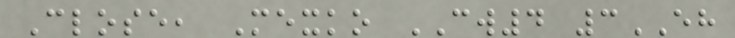Close, Mexko CW4 3EH
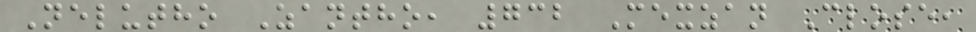Nelutho Zantho, 732 Mexzan Close,
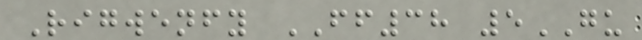Rigwenfy FF38 5GU
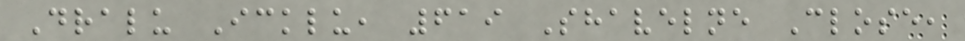Dralu Icklu, 619 Shavelne Close,
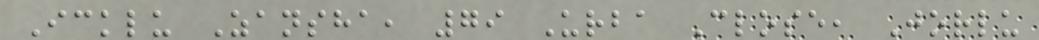Icklu Zansha, 79 Urba Close, Jorlu
